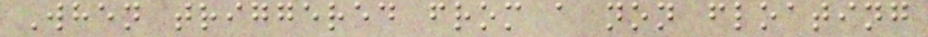When triggered from a non floating
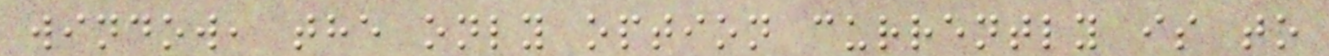window, the only option currently is to
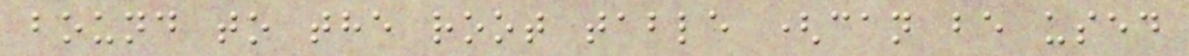bound to the root table (can be used
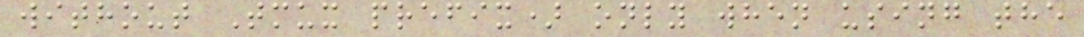without Tmux prefix) only when using the
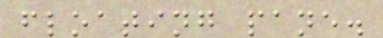floating pane.
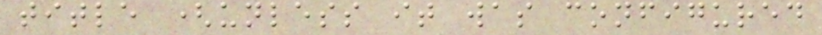title (unless it was configured
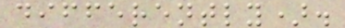differently).
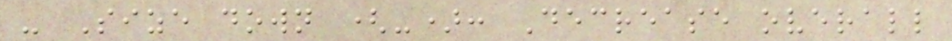- Size down (-): Decrease overall
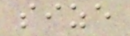size
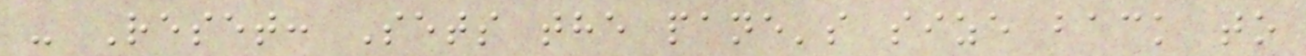- Reset: Sets the pane's size back to
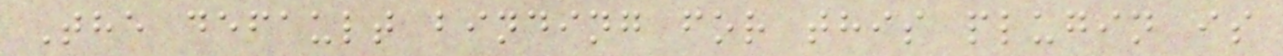The default binding for this plugin is
